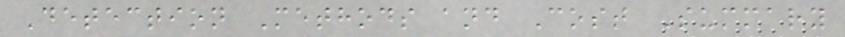Detection Methods and Cost Summary
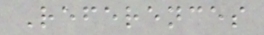References
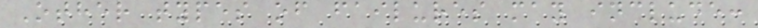Other types of failures may include:
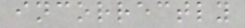incorrectly
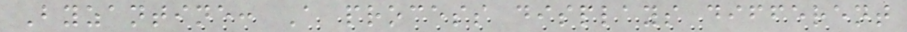Byzantine: A process displays different
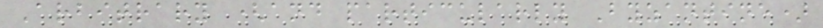Arbitrary (and particularly Byzantine)
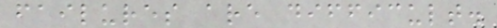failures are difficult.
